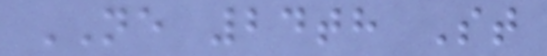NE 24th St
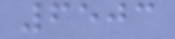6503
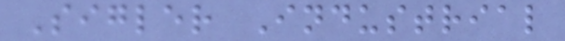Sigler Industrial
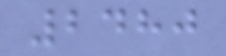2480
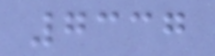7337
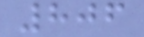806
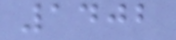1402
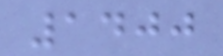1400
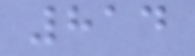814
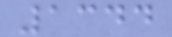1344
